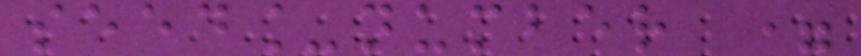seed_number =
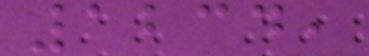1234,
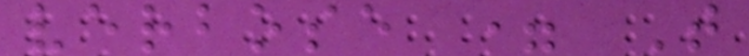verbose = T
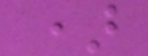)
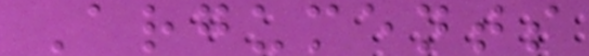Arguments
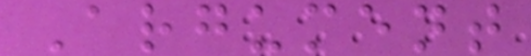Argument
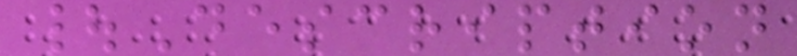|Description
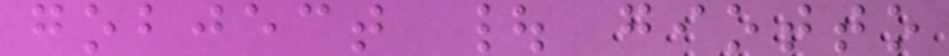gobject | giotto
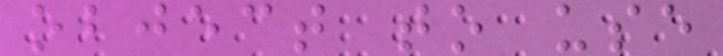object to use
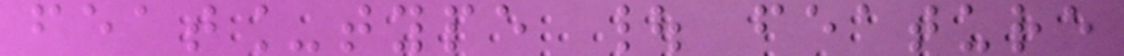feat_type | feature
